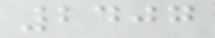2407
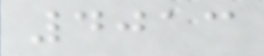4013
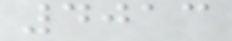4013
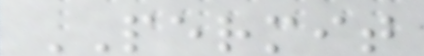PERMIT
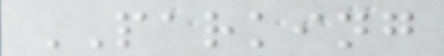PARKING
